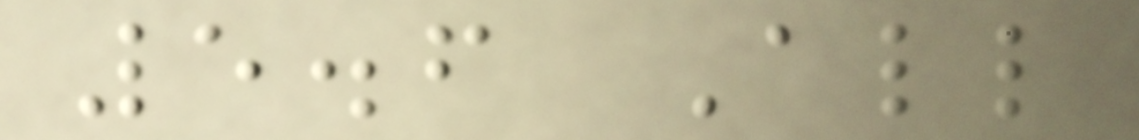5.6 All
